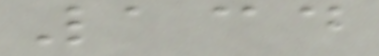134
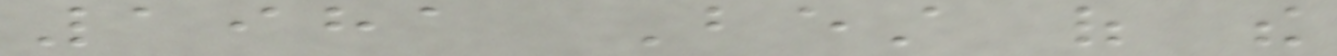1981 Best of the
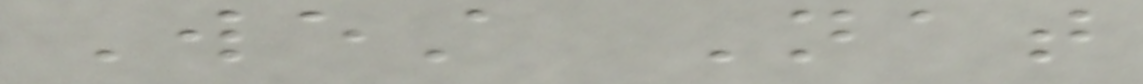West Nat
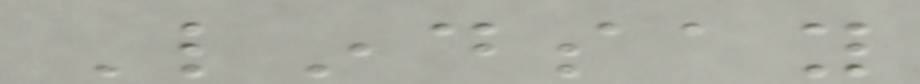Lindsay
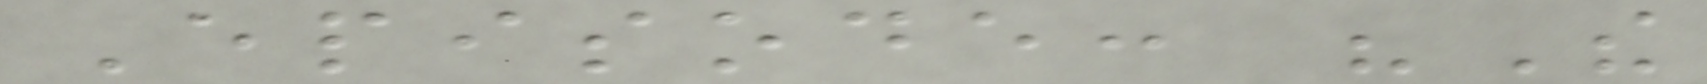Episode: "The
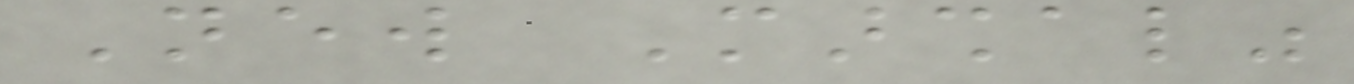New Marshal"
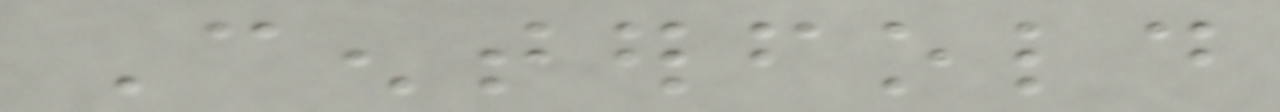Centerfold
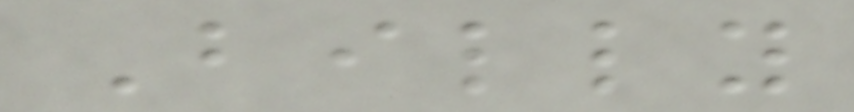Billy
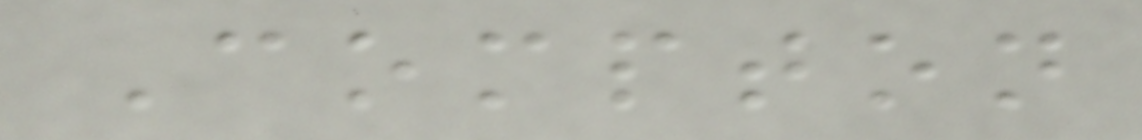Compton
